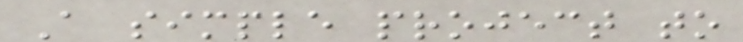A simple project to
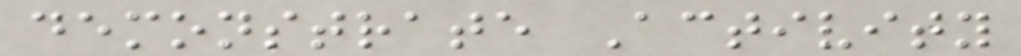demonstrate Activity
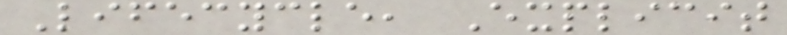Lifecycle, Explicit
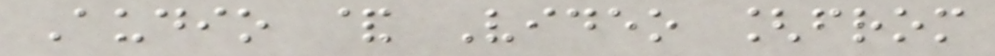Audio & Video [from
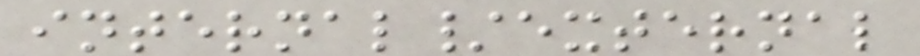internal/external
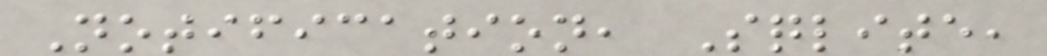Notification, Sqlite,
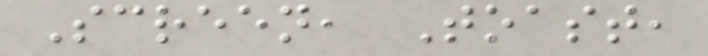Screen, Toast,
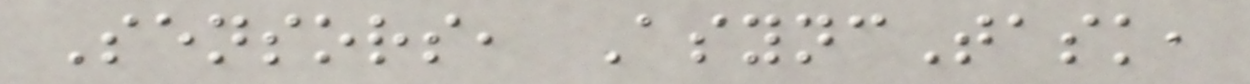Sensors, AsyncTask,
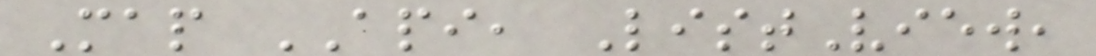Map API, ListView,
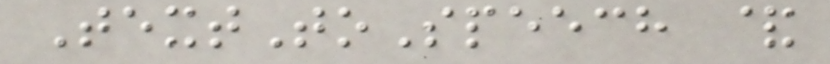TextToSpeech &
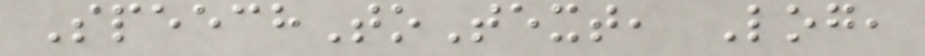SpeechToText, Log,
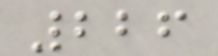226
